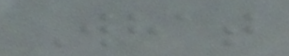What
